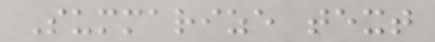Summarize text
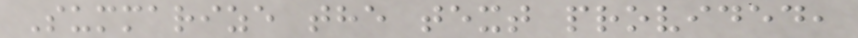Summarize the text provided,
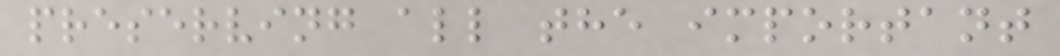preserving all the important
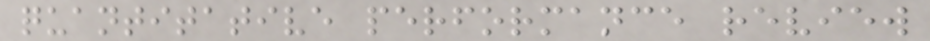quantitative performance review
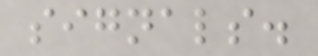signals.
